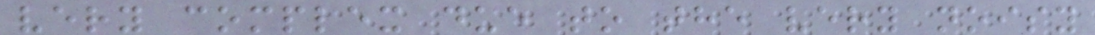very complex due to the very noisy
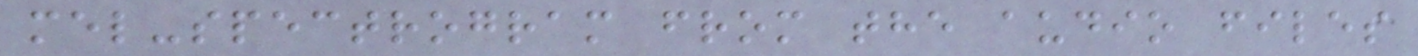mel-spectrogram from the audio files
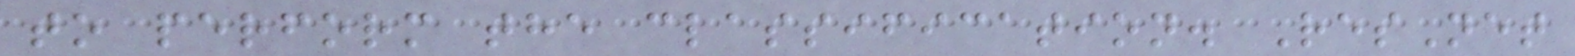to perform the classification. ResNet
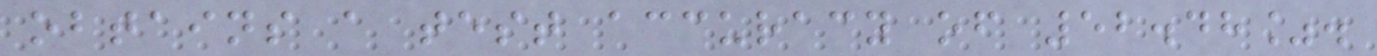obtains a test accuracy of 52.48%.
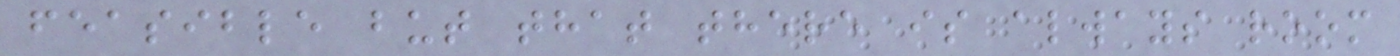feasible but that there is always room
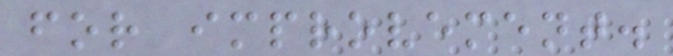for improvement.
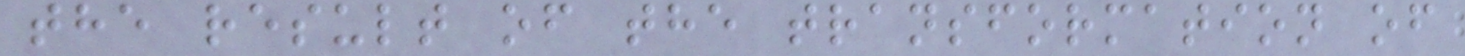the result of the transformation of
